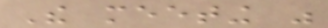The meeting was
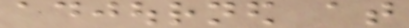adjourned at
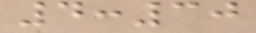4:30
